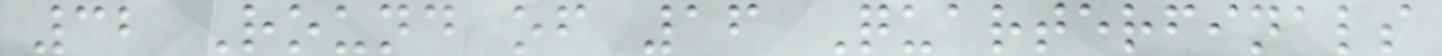32 Round of 16 Quarterfinals
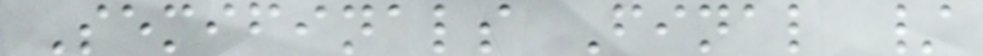Semifinals Final /
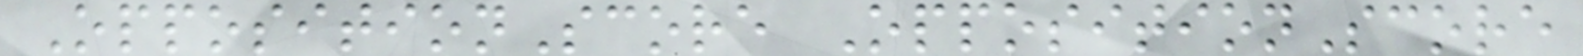OppositionScore OppositionScore
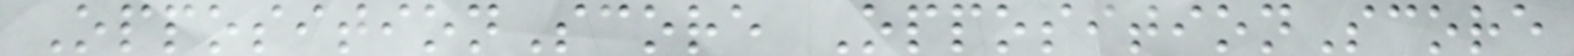OppositionScore OppositionScore
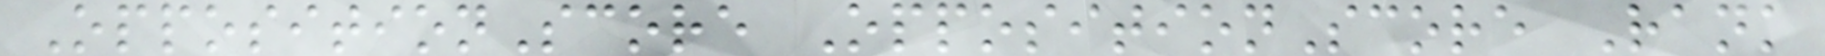OppositionScore OppositionScore Rank
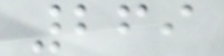269
